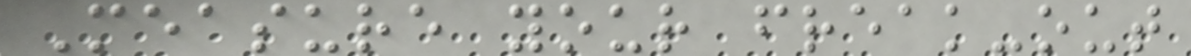Measure your freak-out
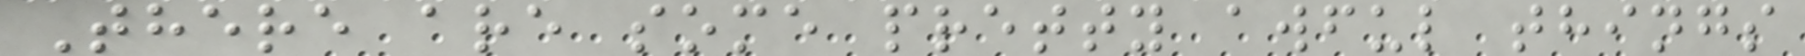There are some pretty awful things
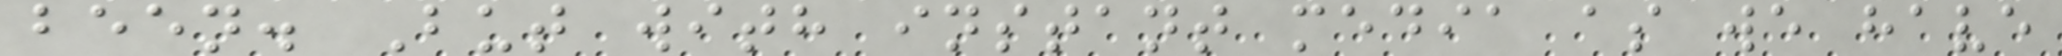been. But with instant media as we have
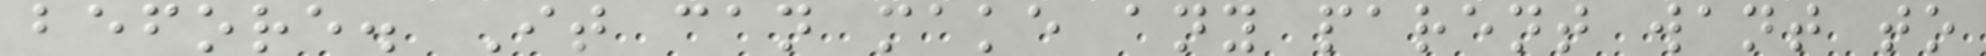before. It can make any parent want to
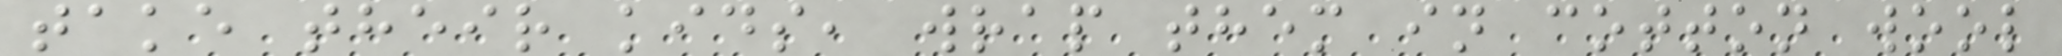take their kids, wrap them in cotton wool
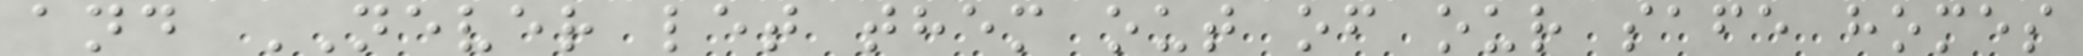and NEVER let them out of our safe homes
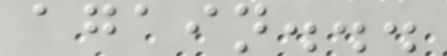again...
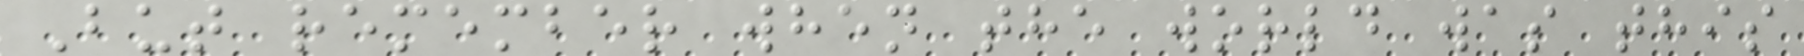But remember when the world was this
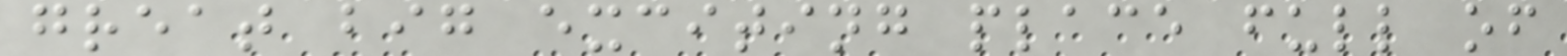great big exciting place full of
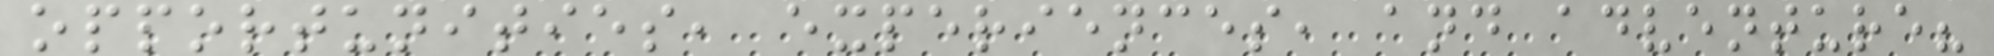opportunities, experiences, and adventure?
